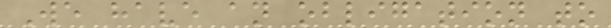We have an obligation to
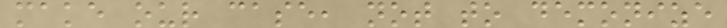make our case, not to demonize
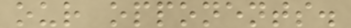our opponents.
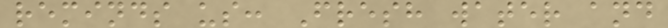reminds us: Fresh water and
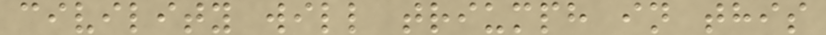civility will triumph in this
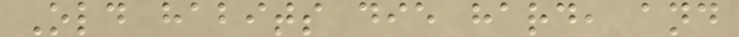Old habits die hard, and
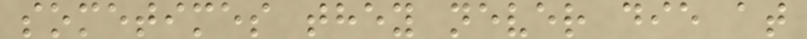sometimes they never die at
